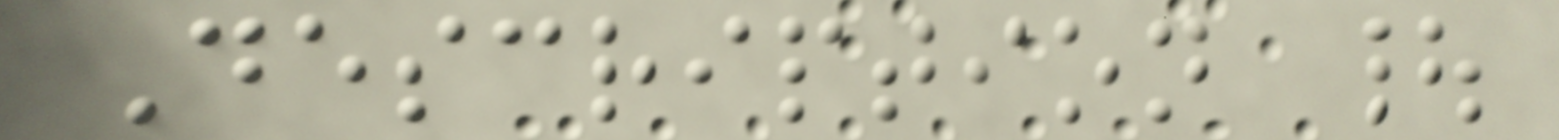Description |
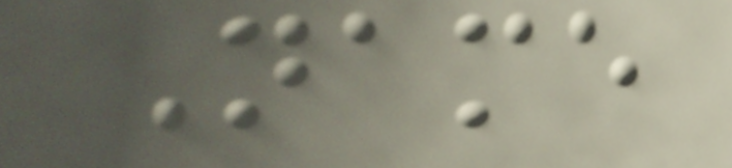Name
